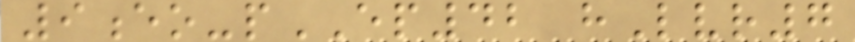9eo-pEP42 hLvr7
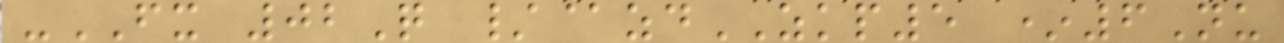-FX 02Q /@zdZKP5 *6Nu
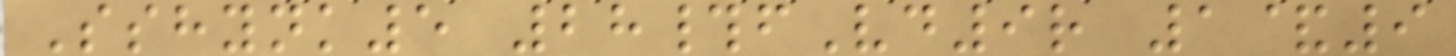Sshynk5 28#fVd9r 1&9
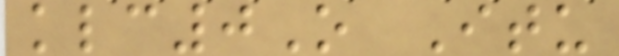klc0O Itu
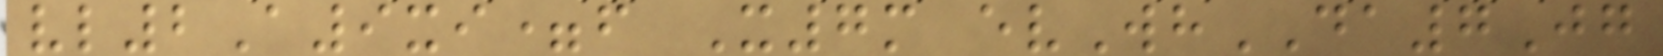vl2A9xi=f X7m evWhDA7Jg
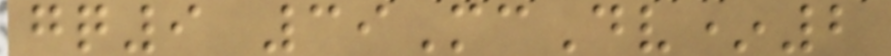gq9 39McDv*2
